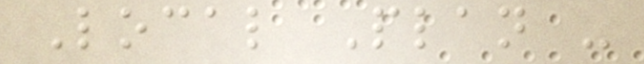Local Plan -
